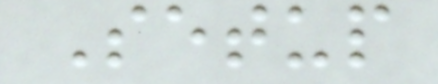Setup
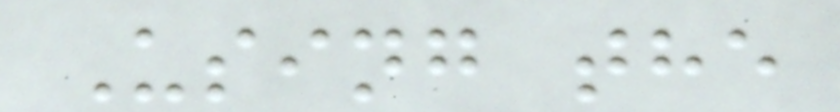Using the
